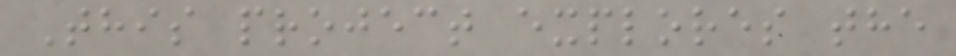This project explores the
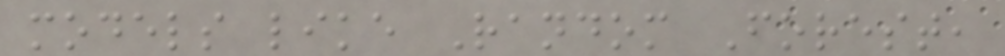models like Random Forest,
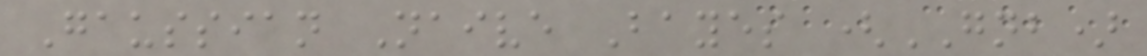Gaussian Naive Bayes (GNB)
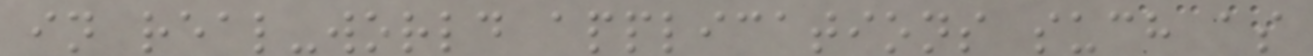in real-world applications such as
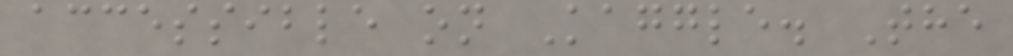accessible on Kaggle. The
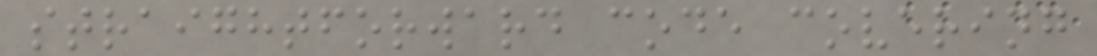straightforward code covering
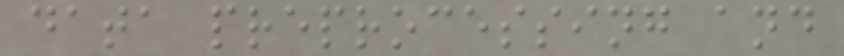data preprocessing and
